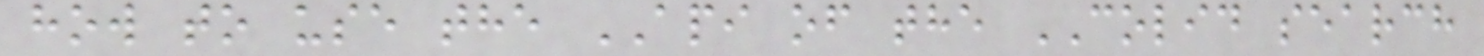how to use the API of the COLID search
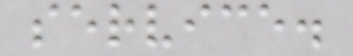service.
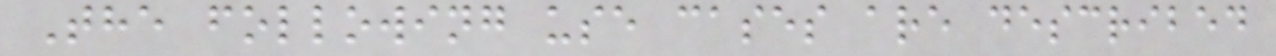The following use cases are described
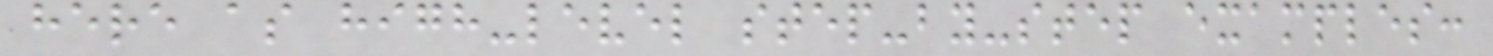here as high-level step-by-step examples:
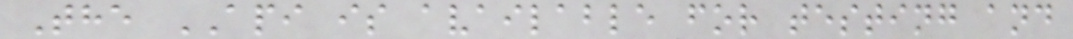The API is available for testing and
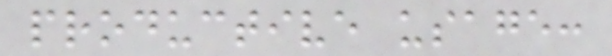productive usage:
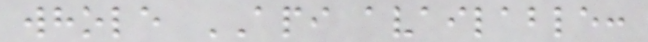whole API available:
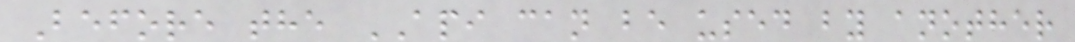Before the API can be used by another
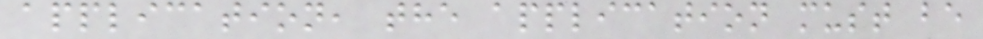application, the application must be
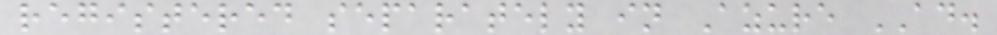registered separately in Azure AD.
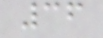36
